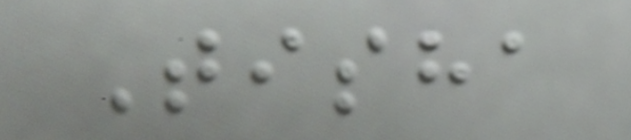Tisha
